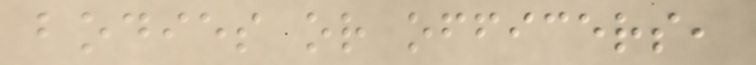bodies or officers,
